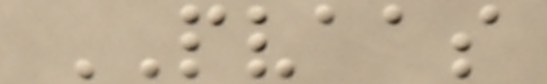PVAAS
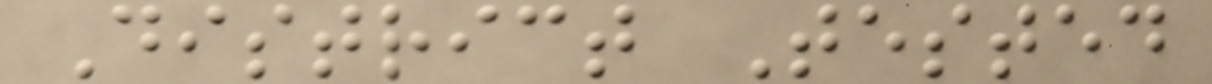District Tested
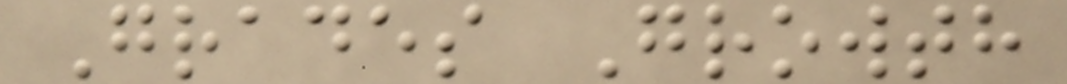Grades Growth
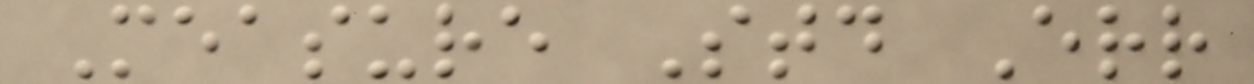Measure Std Err
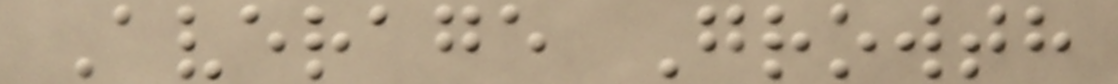Average Growth
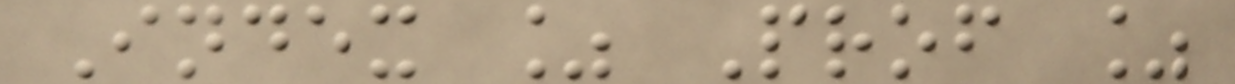Index % Prof %
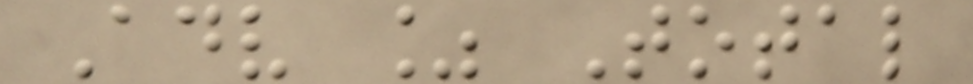Adv % Total
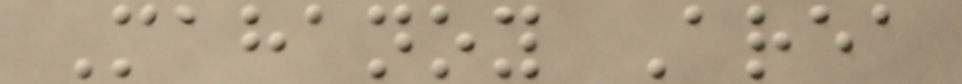Mahanoy Area
